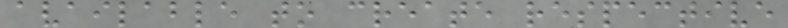available to create respective
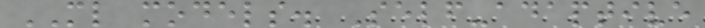ML models. Self-adaptive
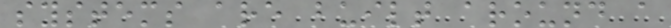systems are built around a
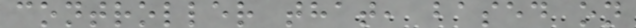controller that, based on
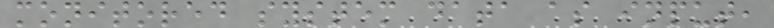monitored system data as input,
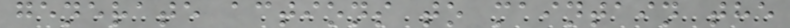generate actions to maintain the
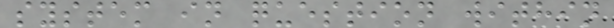system in question within
